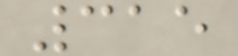315
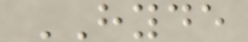HYDE
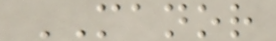MANOR
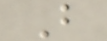B
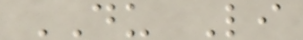DU Li
